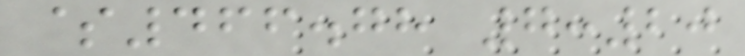$466.78 7:20
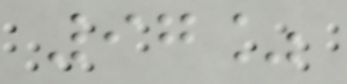97%
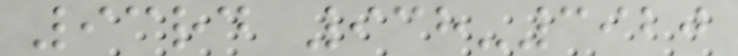93rd 938-3920
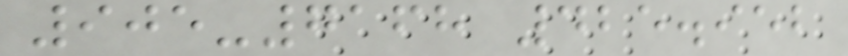905-7168 425.952
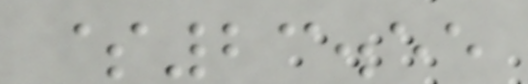$23.55
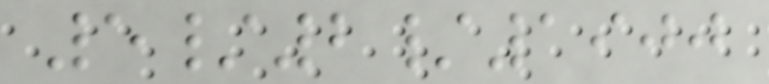5/2/1900
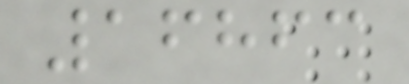16863
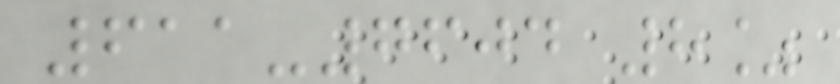611-7604 8%
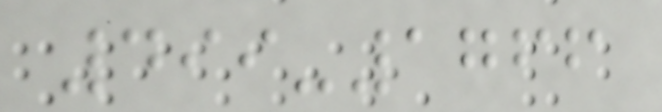499-1766
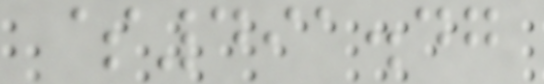$491.47
